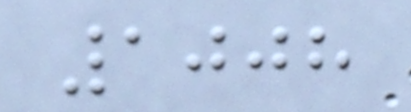1008
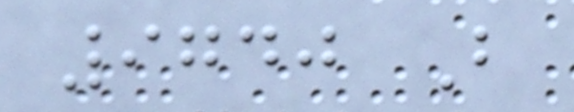9740 B
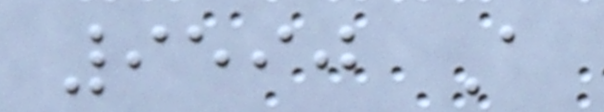9590 A
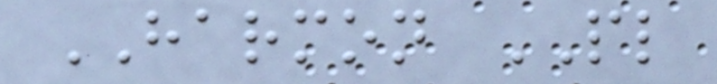HARMON PL
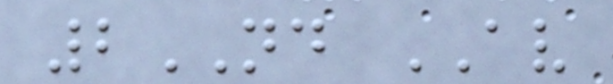2ND AV
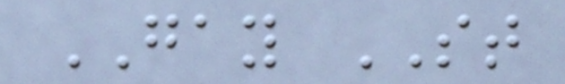GAY ST
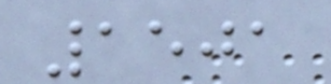1501
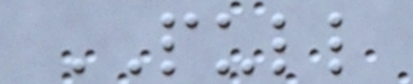PULL
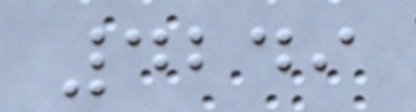4249
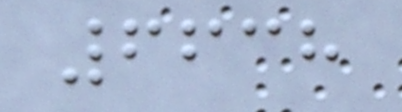6638
